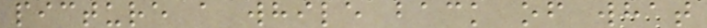picture a while back of what
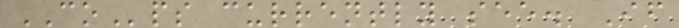COps currently see. If
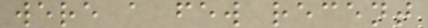were a few recent
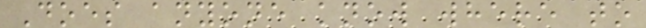Does anyone know where to
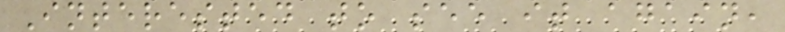Interested to see it again,
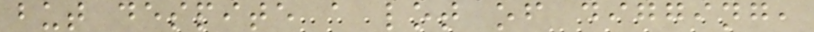but despite a lot of digging,
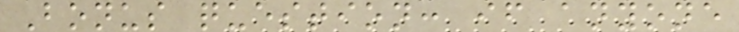Bonus question: if anyone
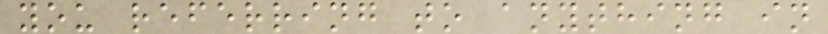you referring to anything in
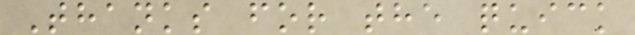Thanks for the quick
